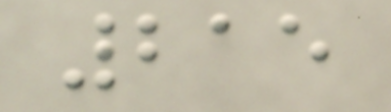215
